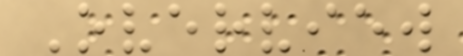Overview
